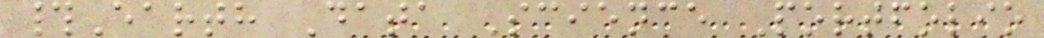#Earth Data Science Portfolio
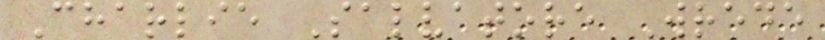Charlie Salvatore Wrede
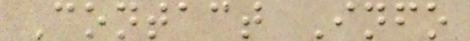Contact Info
